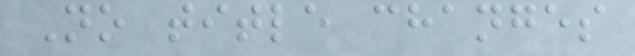No title changes
